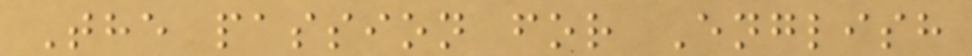The passion for English
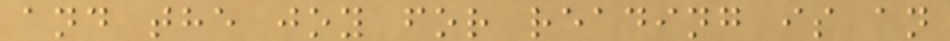and the joy for reading is an
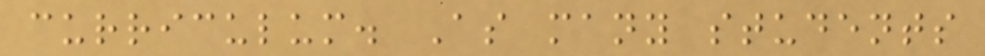curriculum. As many students
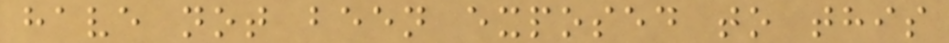have not been exposed to this
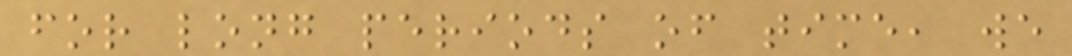for long periods of time, we
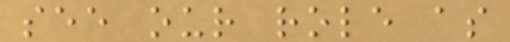see our role as
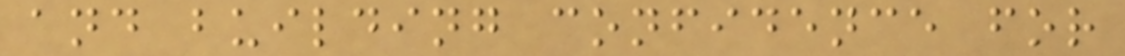and building confidence for
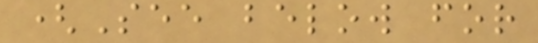(See below for
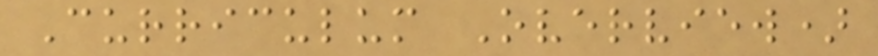Curriculum Overview)
